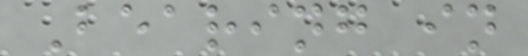Bearing in
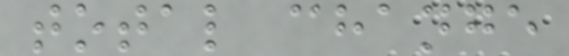total change
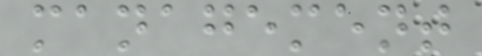management
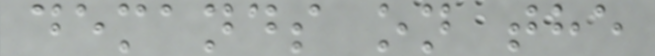demands on the
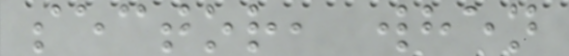sector, when
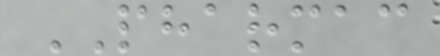PHARMAC
